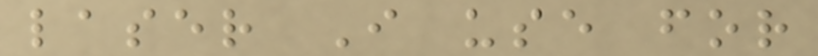laser I use for
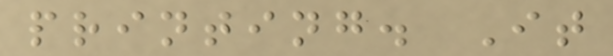printing. It
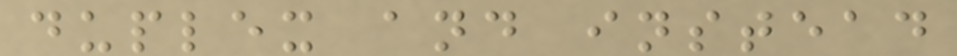duplex and instead
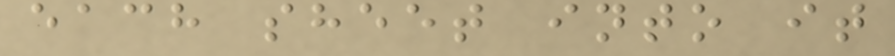each sheet into it
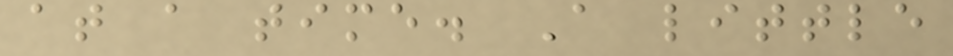at a time. A little
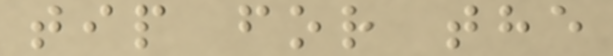tip for the
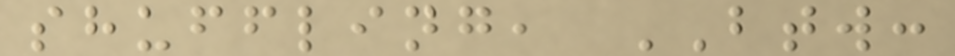shuffling, BTW:
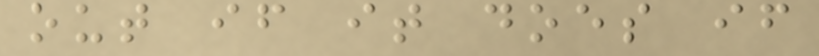out if it does if
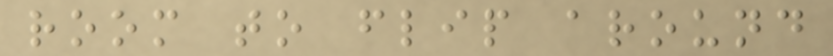room to flip around
